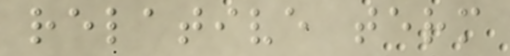relative term
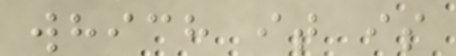which it is
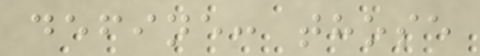define: those
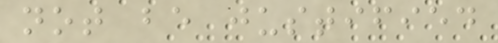not be justified
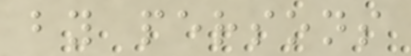by persons
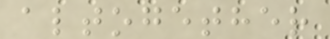altogether
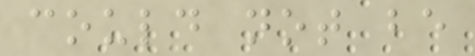could not be
